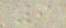9
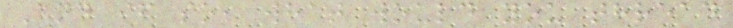And if so, what would you thread
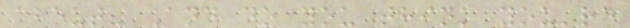about? And do you think you're
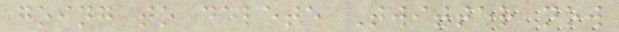going to delete Twitter now
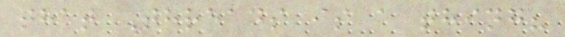that Threads is a thing?
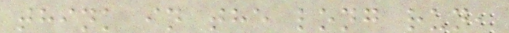think in the long run,
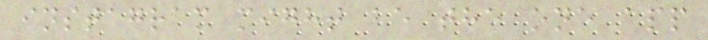instagram might be the one app
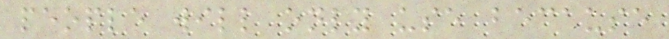people will only use because
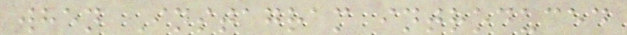when Instagram introduced
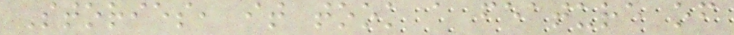Stories, it took a feature of
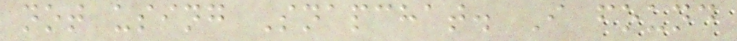not using Snapchat. I found
